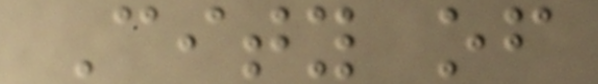City of
